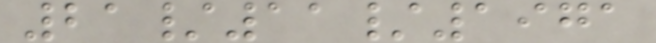21/11/1971
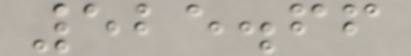525.66
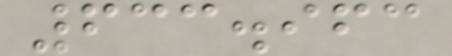633.963
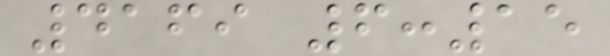4169 6:15
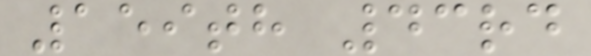159th 43rd
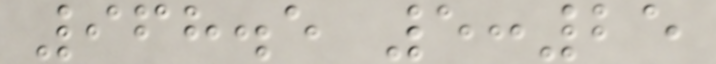968.5 5:25
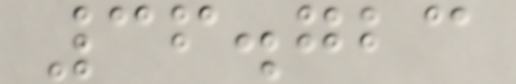36.723
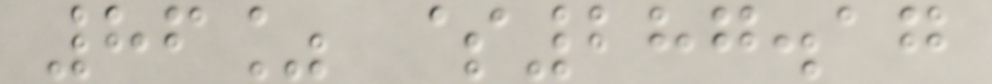86% $287.17
